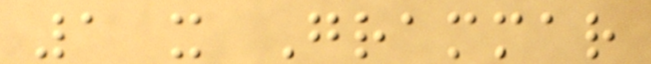1 x Grammar
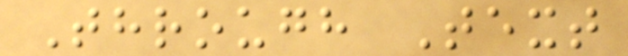Through Text
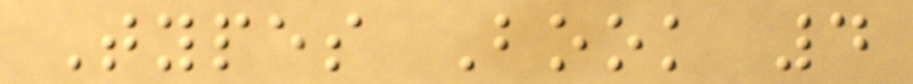Types Book 4
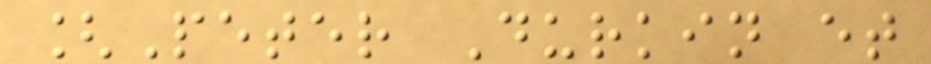[Peter Durkin et
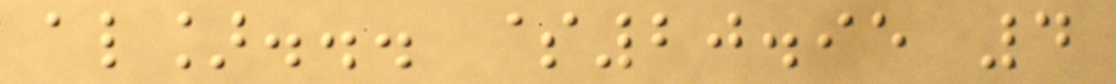al]... $20.95 4
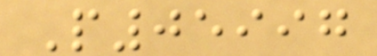P05997
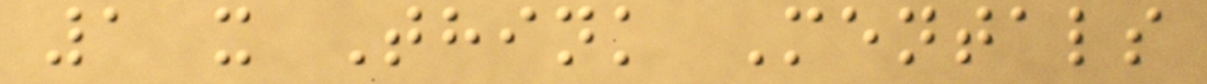1 x Think Mentals
